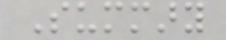Summary
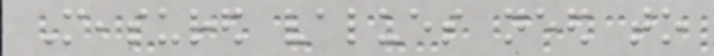Measured values need to
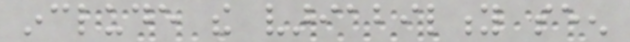include the variability seen
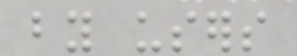by users
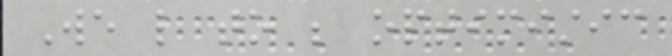We like to be optimistic
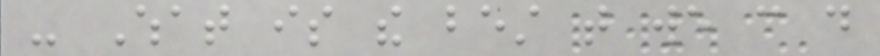- What is the best that we can do
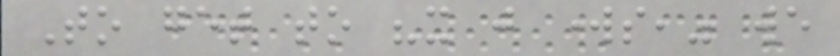To get to "it just works," we
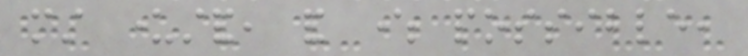must understand, and where possible,
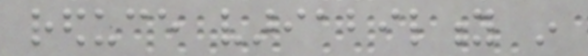reduce variability in
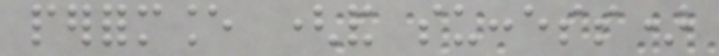performance (and success)
